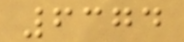6374
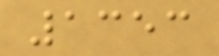1353
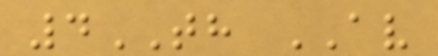4TH AV
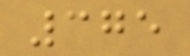375
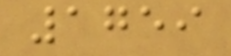1759
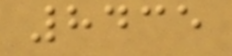8435
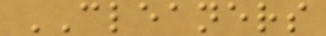CLEANERS
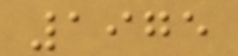1975
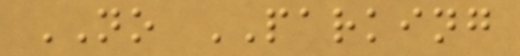NO PARKING
